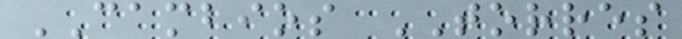CAMBIOS TORRES
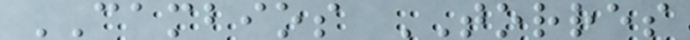CAMBIOS TORRES
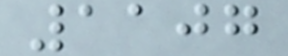1107
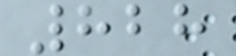828
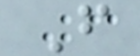F
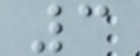3
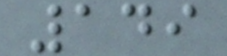149
